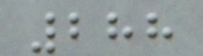288
